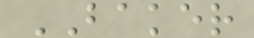BAKER
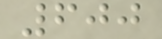600
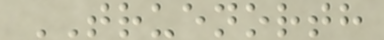TRUENORTH
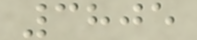3805
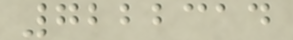7222314
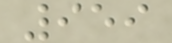959
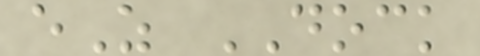eZ DOCK
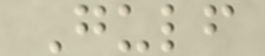Gulf
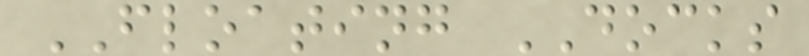FLOATING DOCKS
